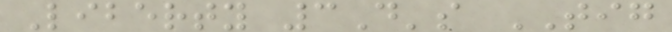Liberty 3D's TIG
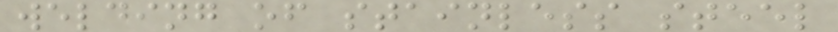welding of stainless steel
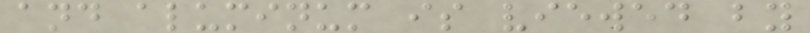and aluminum is viewed by
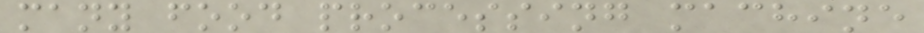many food processing machine
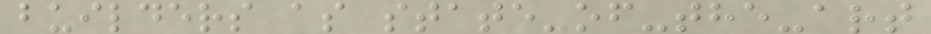builders as state-of-the-art
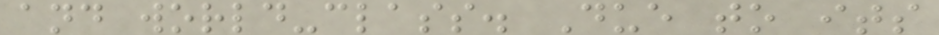and world-class. Due to its
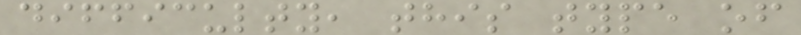difficulty, this type of
